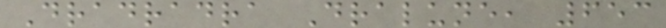Dradradra Dralune, 653
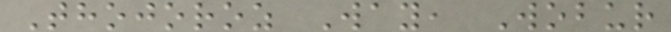Thojoroz Way, Wobur
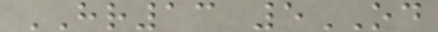HR13 5OD
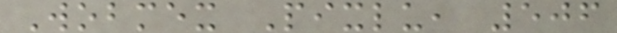Wobmex Pixlu, 506
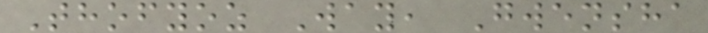Thofyoz Way, Gwensha
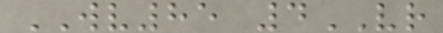WV85 4VR
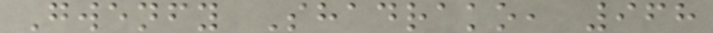Gwenfy Shadrako, 968
